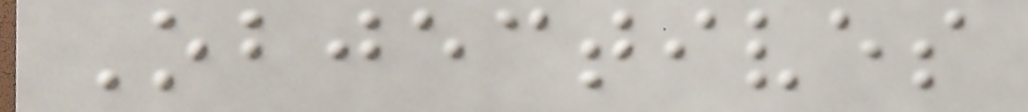Objectives
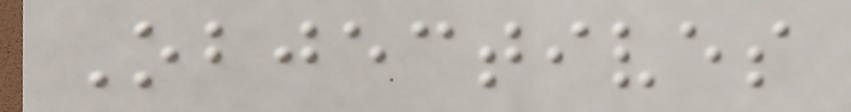Objectives
